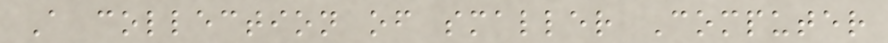A collection of smaller Computer
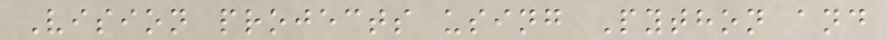Vision projects using Python and
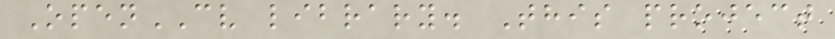OpenCV library. This project
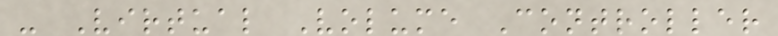- Virtual Volume Controller
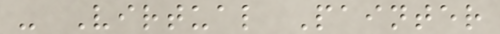- Virtual Painter
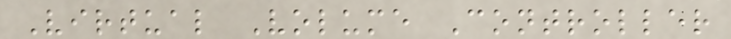Virtual Volume Controller
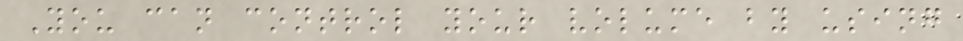You can control your volume by using
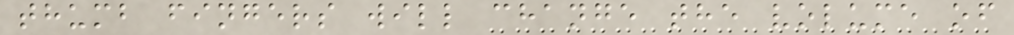thumb fingers will change the volume of
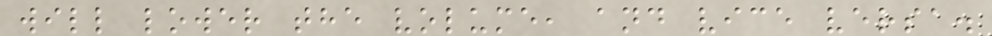will lower the volume, and vice versa.
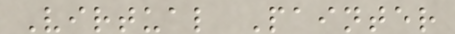Virtual Painter
